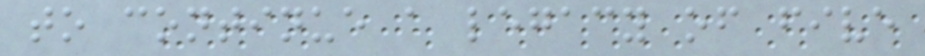to continue a legacy of five
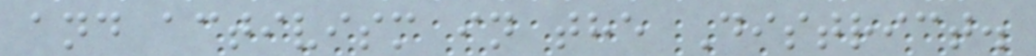and activism in the District.
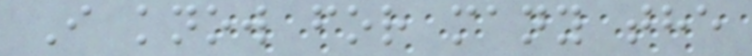I know for many the
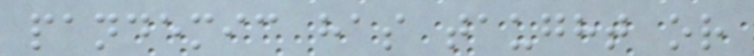pandemic has taught or
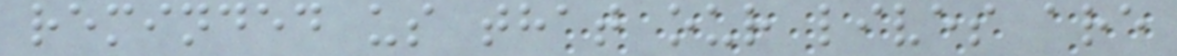reminded us that our lives are
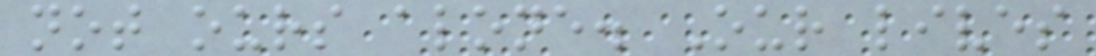not ours alone. Our lives
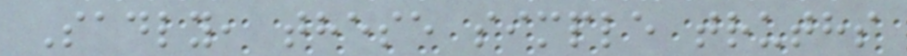Sadly, these simple truths
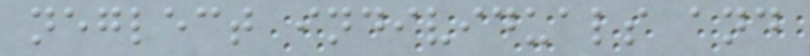neglect individuals and
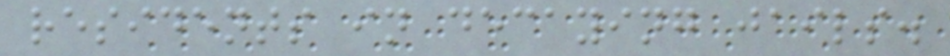residents in decaying jails.
